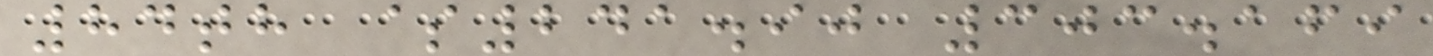84th $241.90 303.169
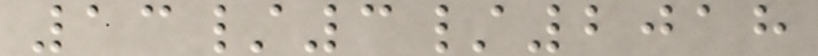13/3/2018
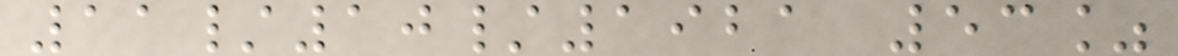11/10/1921 53%
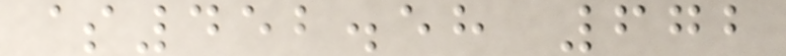$452.58 672
